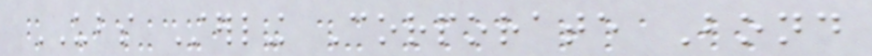UBS Sterling Corporate Bond
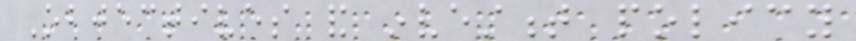Objectives and investment policy
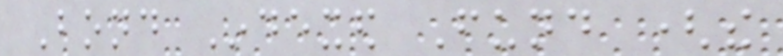Bond Indexed Fund (the
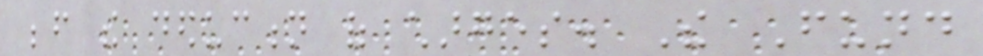before the deduction of charges. The Fund
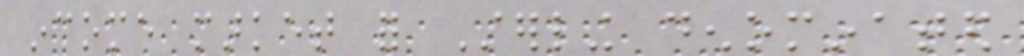income market for Sterling denominated
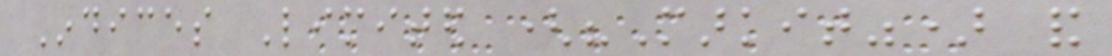Indices Limited ("Markit") and
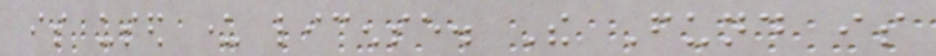is used under license. The Fund is
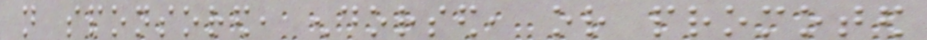not sponsored, endorsed, or promoted
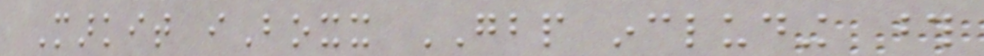Markit iBoxx GBP including those
